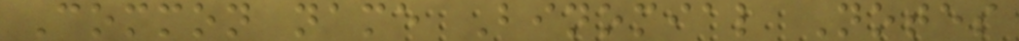Common name Binomial Notes
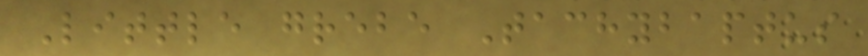Little grebe Tachybaptus
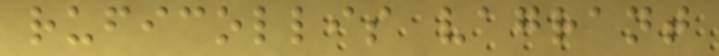ruficollis vagrant
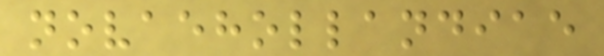novaehollandiae
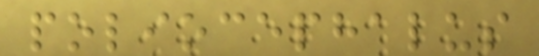poliocephalus
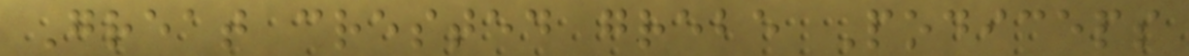Great crested grebe Podiceps
